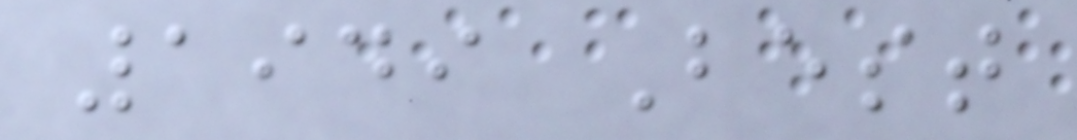1949 Best
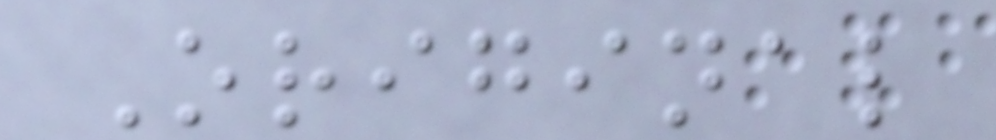Original
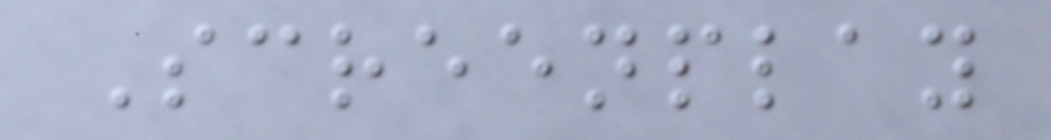Screenplay
